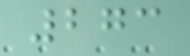273
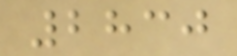2830
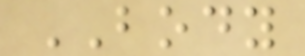BODY
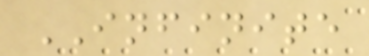INFINITE
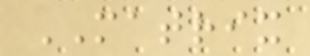MATRIX
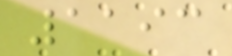1193
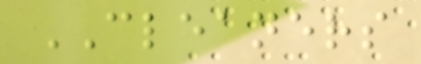CLEANERS
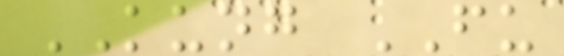KUNG FU
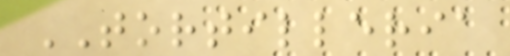TORTILLERIA
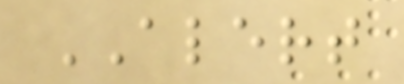ALERT
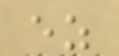ez
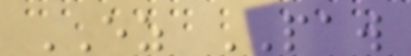EZ PAW
